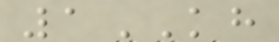1KH
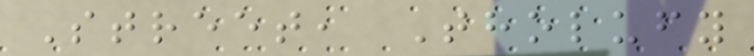Street, Tholufy
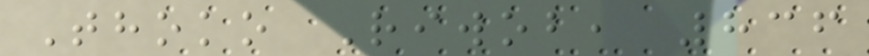Thoko Riwob, 836
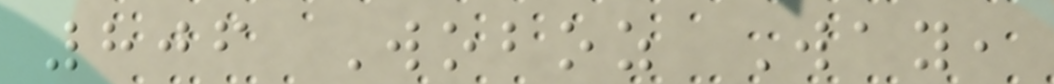806 Woboz Way,
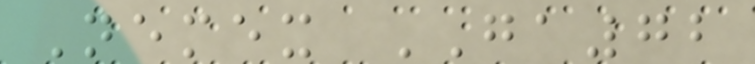Nemex GA72
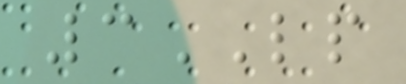3LP
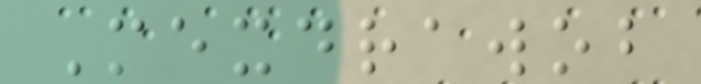Mexdrawob
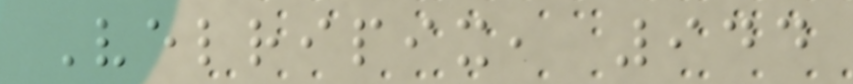Velripix, 944
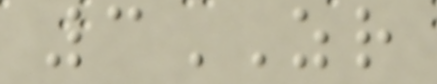3ZR
